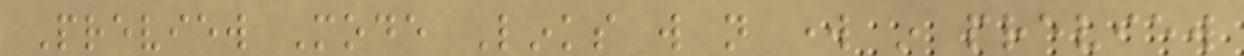Preview Mode Links will not work in preview
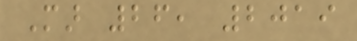Mar 26, 2019
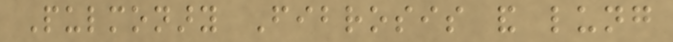Pulmonary Fibrosis and lung
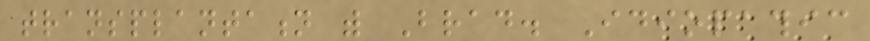transplantation with Brad. Idiopathic
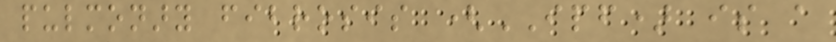pulmonary fibrosis (IPF) is a
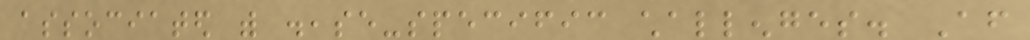associated with disease-specific challenges. After
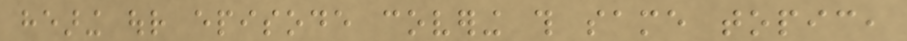hearing our episode covering this same topic,
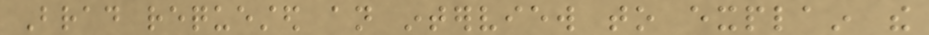Brad requested an interview to explain the
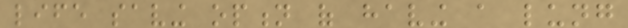life saving option of having a lung
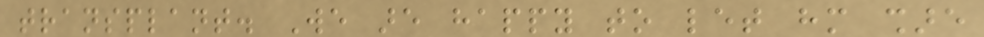transplant. We are happy to let him share
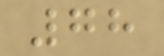78
